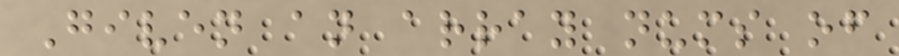Given an array nums of
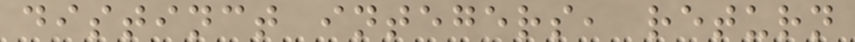distinct integers, return
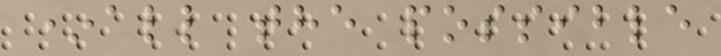*all the possible
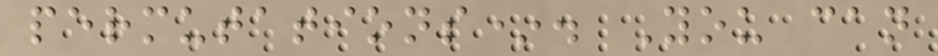permutations*. You can
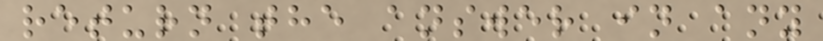return the answer in any
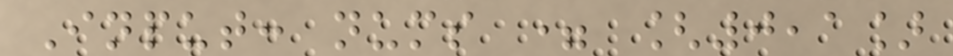Input: nums = [0,1]
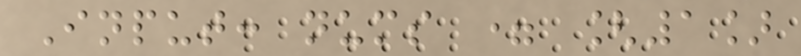Input: nums = [1]
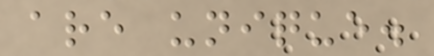are unique.
